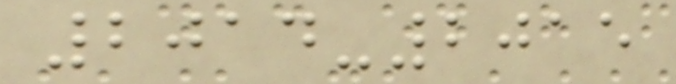2014-2015
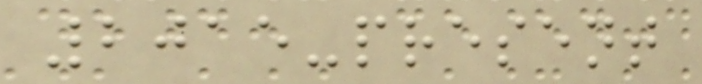2015-present
